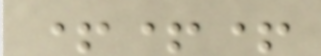+++
